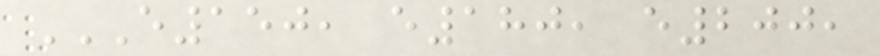E150, E180, E200,
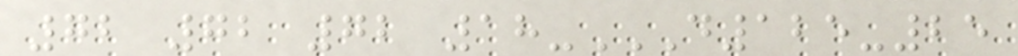72 72 72 18-D125-25
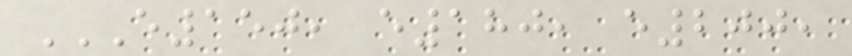E150, E180, E200,
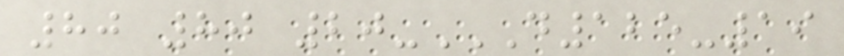80 80 20-D125-19
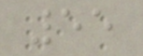55
